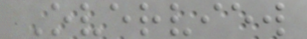Overview
